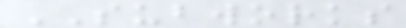SUBWORKS
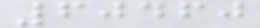60460
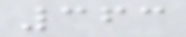363
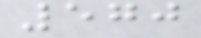570
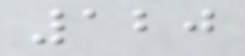120
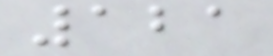121
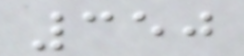350
